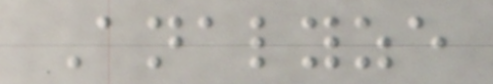Analyze
